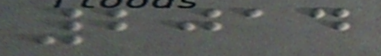2014
